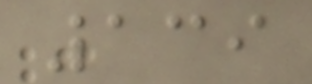139
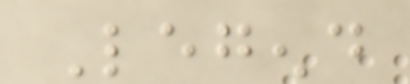Legend
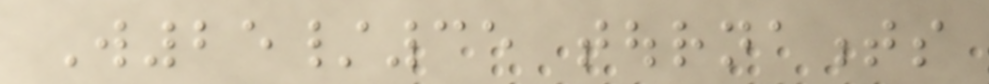W25/35 tournaments
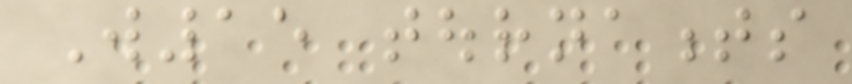W15 tournaments
